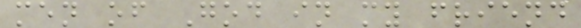men of God in my friend
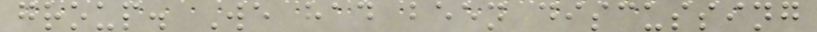group. We had been discussing
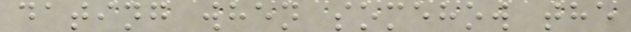dating when somehow the
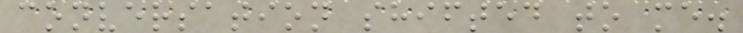conversation shifted to me.
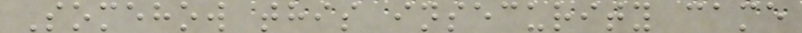Somehow this insecurity came
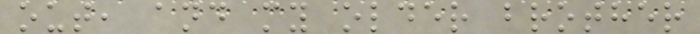out, and my older brother
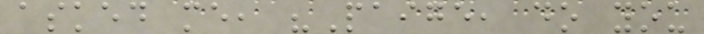asked me, "Paige, do you
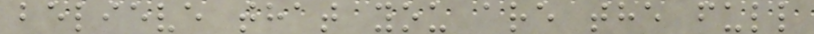believe that you are the full
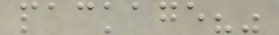package?"
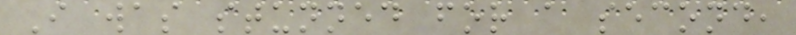I was stunned for a second,
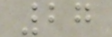27
